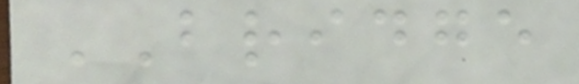BRIDGE
